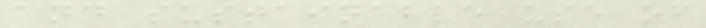and sustainable use of
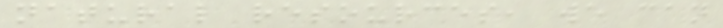natural resources, we can
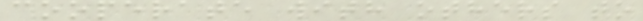cooperate with others to
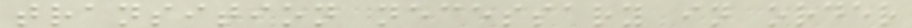transition necessary in order
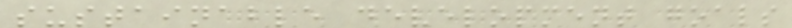sustainable development goals
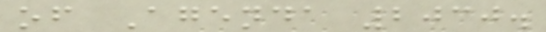of Agenda 2030.
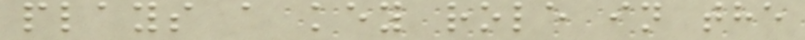plays a key role in the
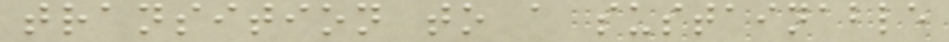transition to a sustainable
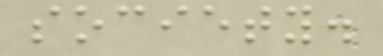society.
